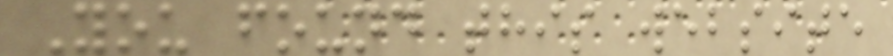You found this website
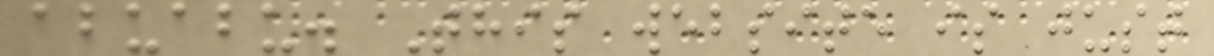abuabu. This website is just
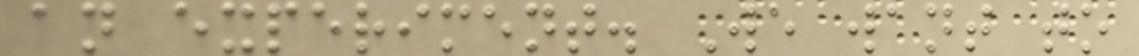an experiment. We want to
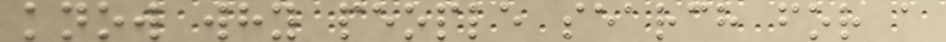know why people search for a
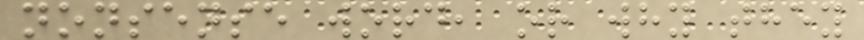nonsense word, or why they
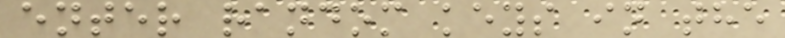enter random keys in the
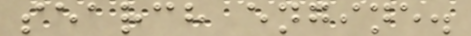search engine.
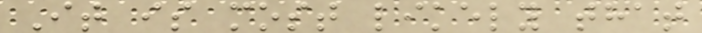It is most likely that
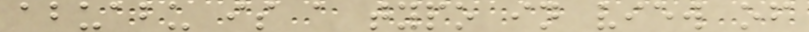abuabu is a typo in view of
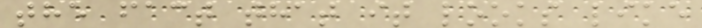the fact that it looks like
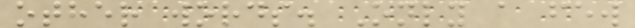other words. Only a few
